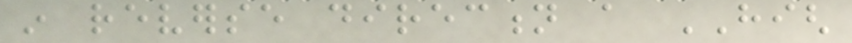in reverse direction a HIGH
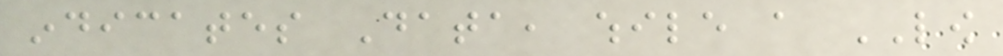indicates Data, while a LOW
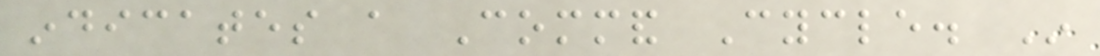indicates a Command Cycle. In
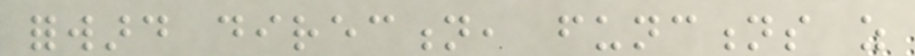forward direction, functions as
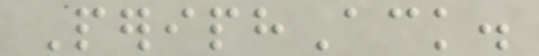PeriphAck.
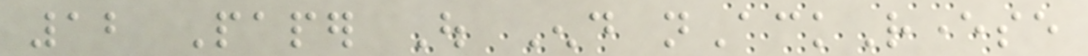12 Paper Out End nAckReverse
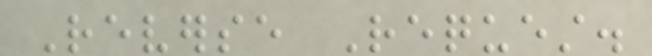Reverse Request.
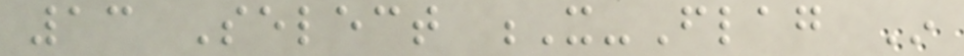13 Select X-Flag In
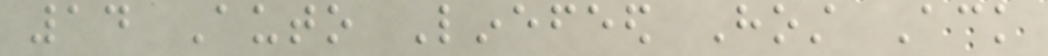14 Auto Linefeed Host Ack
